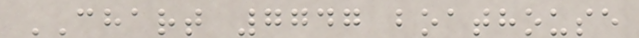CHART 7747 boathouse
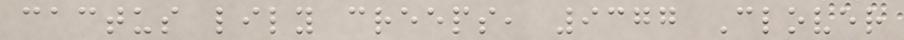cactus lily creeps, 9377 Clover
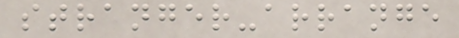stranger-arrange
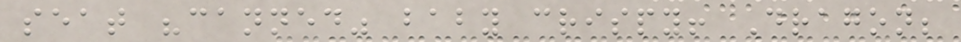seat "canned" baby crispy! Dragon;
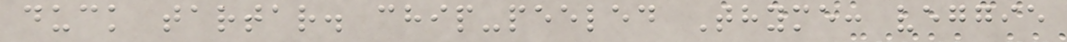duck tartar. chip-peeled Thyme: veggie
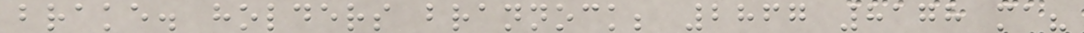brake. holders brannock; 2867 8178 ma?
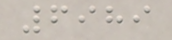6989
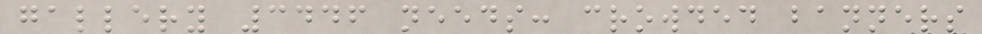gallery 3446 needs: crowded banners
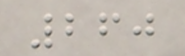260
